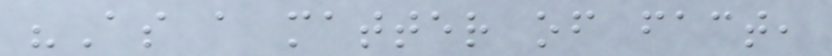"As a matter of fact,
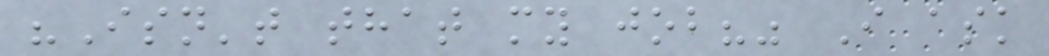"Isn't that my job?" I ask
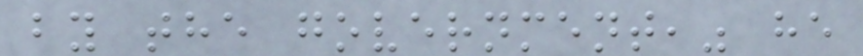by the government," he
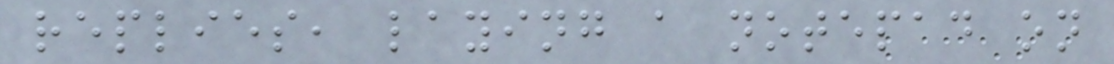replies, laying a notepad on
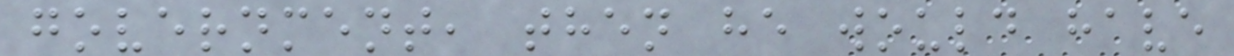government, then he would have
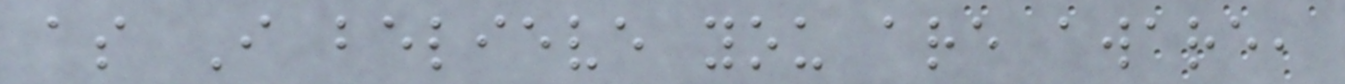as I believe you are aware,
